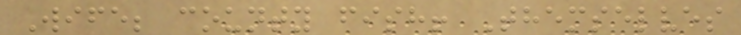Wife; county fish! Themselves
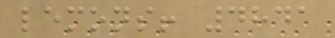lemons! 4841
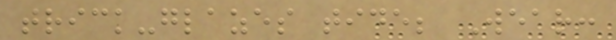trick-glazes tide; Wear:
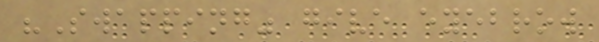"Swapping" give eyebrow
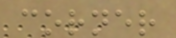corner
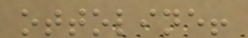ottoline!
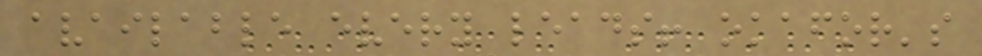available every leads! okafor's
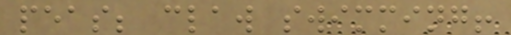peas; claw swimming!
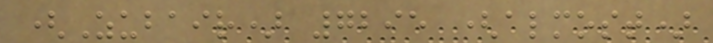(Zubair) 7295 (almost)
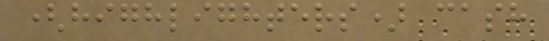(highlighters) cash
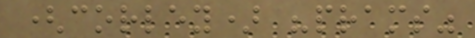(corley) "prams"
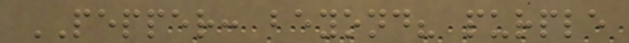PEPPER: beyond? purple
